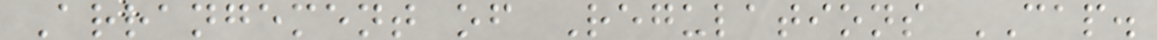Arrangement of Regulations CAP.
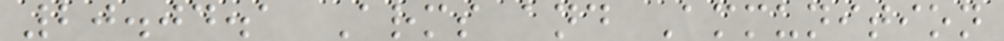20.04.1 Arms and Ammunition
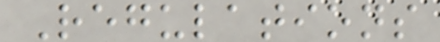Regulations
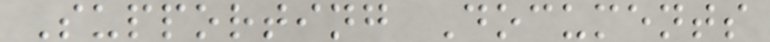Supporting Documents
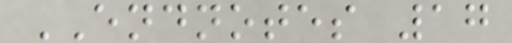ENDNOTES 17
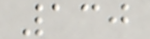130
